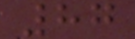87
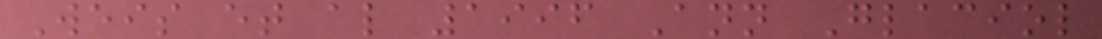Weis et al 1996 Ann Glaciol
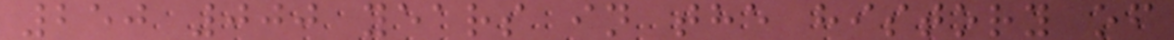250 000 years in the history of
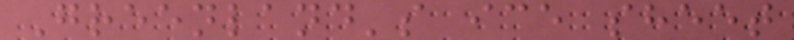Greenland's ice sheet
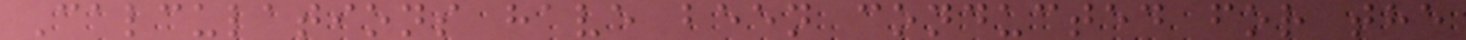Calculations have been conducted for the
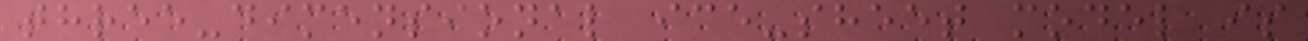three-dimensional ice-sheet model is
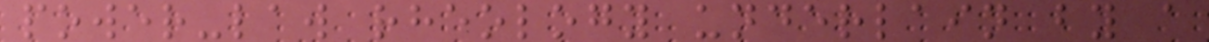power-law rheology underlain by a
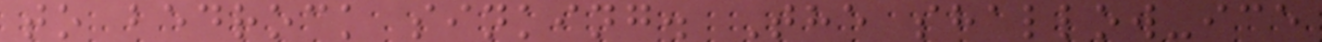to bedrock sinking. The shallow-ice
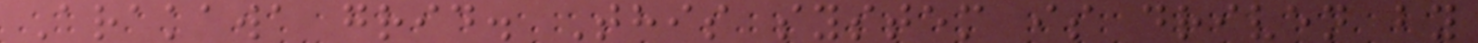Arakawa grid. This system is driven by
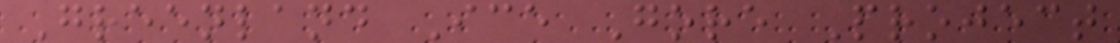Greenland Ice Gore Project
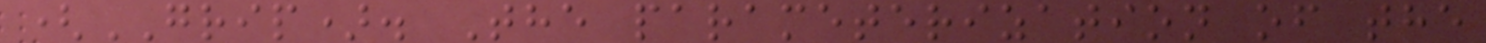(GRIP). The parameterization of the
